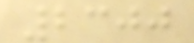2300
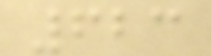623
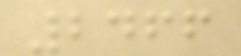2466
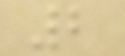2
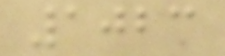1023
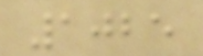1025
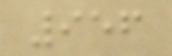956
